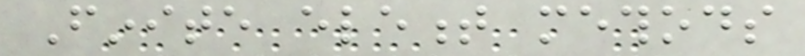Finite element methods
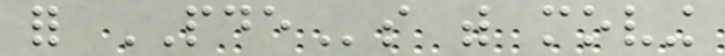for PDEs with moving
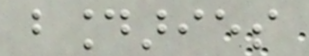boundaries
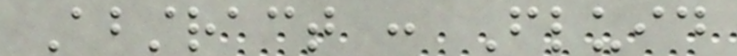Abstract : Fluid
